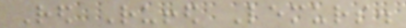Red Ruffed Lemurs.
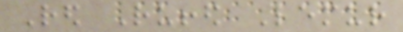Red Ruffed Lemur
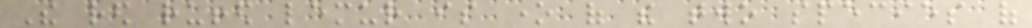The red ruffed lemur is one of the two species of
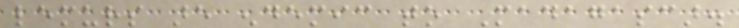lemurs are endemic to Madagascar.
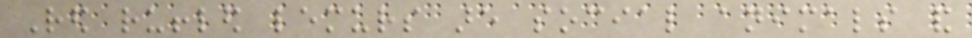Red ruffled lemurs are social animals and
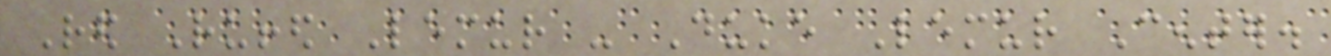Red Ruffed Lemur - Duke Lemur Center.
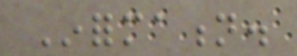Information.
